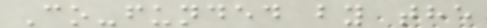Co-funded by the
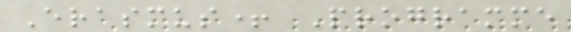Erasmus+ Programme
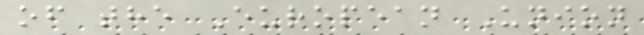of the European Union
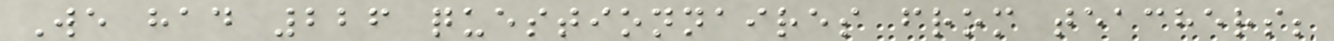We had 226 questionnaires from teachers;
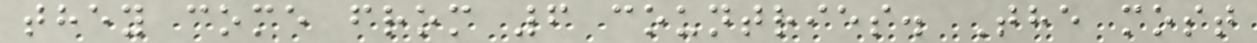they come from 6 countries. The most
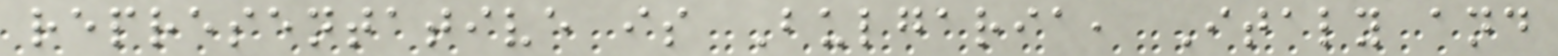representative is Bulgaria, Italy and
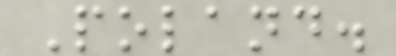Poland.
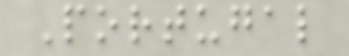Portugal
